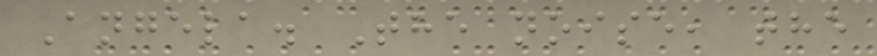Angela. The noise, the
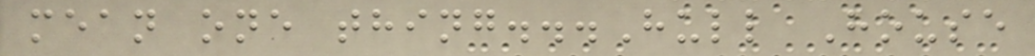mean one thing...Hull House
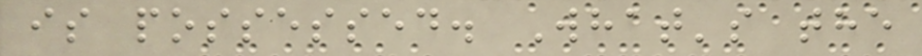is possessed. What's the
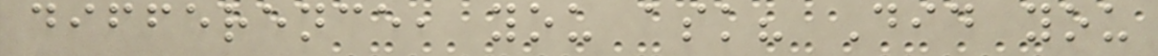difference, you ask? Did you
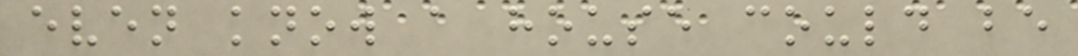even know a house could be
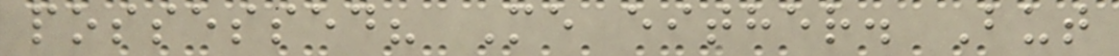possessed? Me either. But
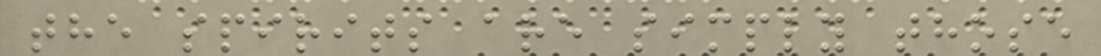the spirits are simply those
